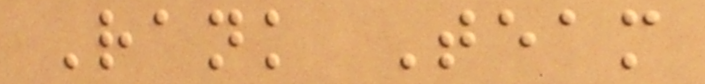Rank Team
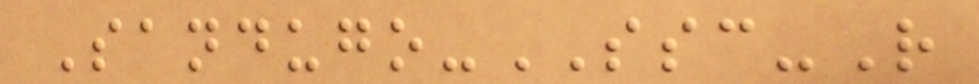Sandugo-SSC-R
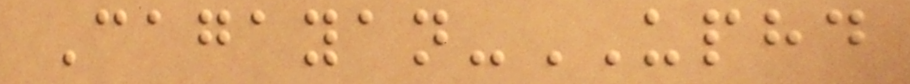Cagayan-UPHD
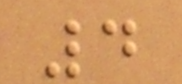4
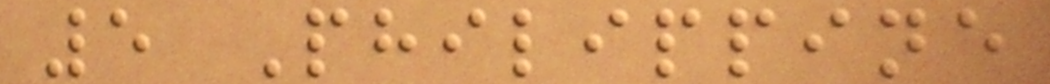5 Philippine
